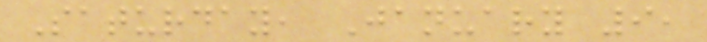Saturday, January 9,
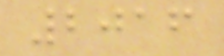2016
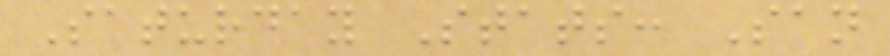Saturday Stats: San
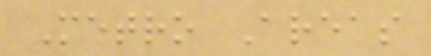Metro Areas
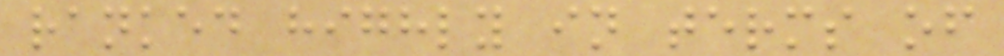ranked highly in terms of
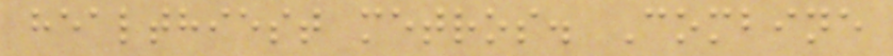healthiest metros. Combine
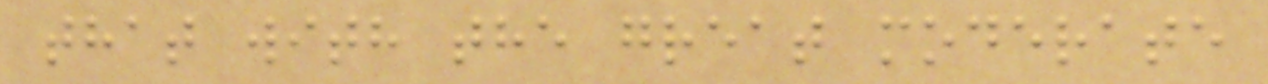that with the great moderate
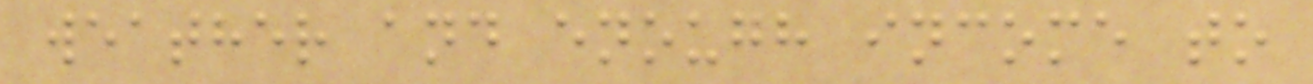weather and enough income to
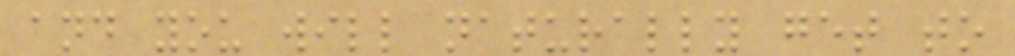and you will naturally get to
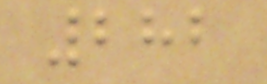282
